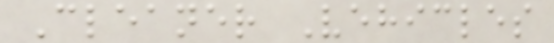Cleaner Vehicles
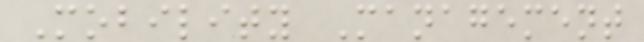Mobility Management
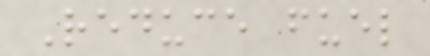Reduce fuel
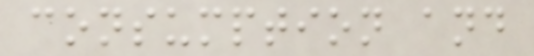consumption and
